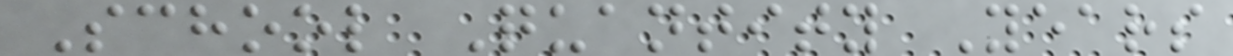School Quantity Years
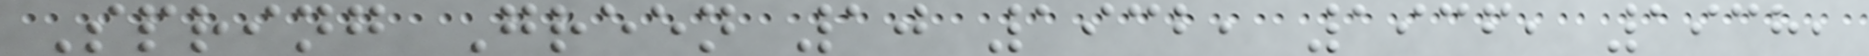Spring Green 10 1932, 1936, 1938,
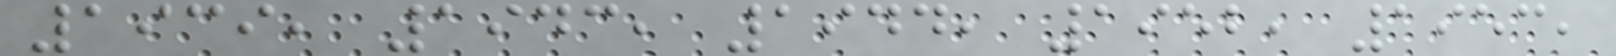1939, 1943, 1944, 1952, 1953,
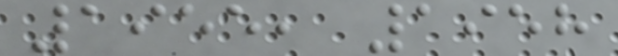1955, 1958
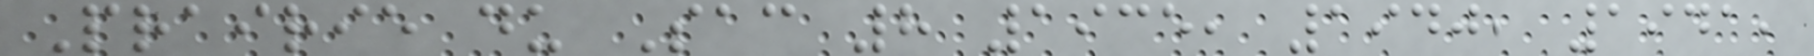Prairie du Sac 8 1935, 1940, 1941,
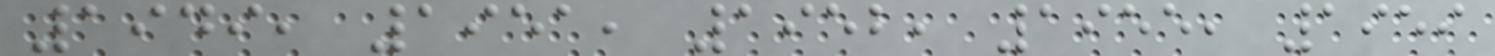1949, 1951, 1952, 1955, 1959
